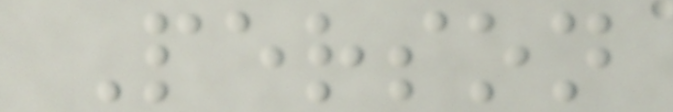Person
